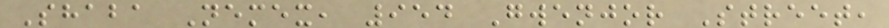Shaba Nemex, 954 Gwenjor Street,
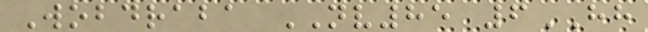Wobdraba NV85 6HH
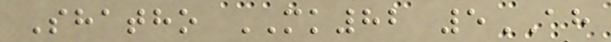Shatho MK82 5AH
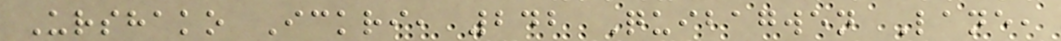Urshako Ickri, 242 Quibagwen Lane,
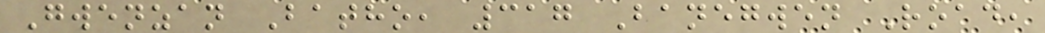Gwenzan Batho, 317 Banegwen Road,
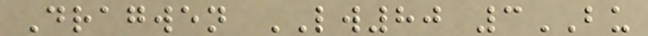Dragwen LW80 3BU
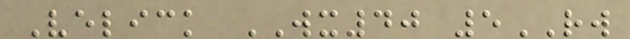Velick WX40 5RW
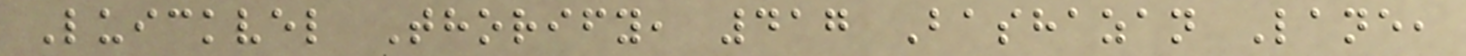Luickvel Thorify, 417 Bashazan Lane,
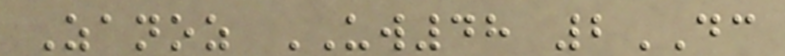Zanoz UW48 2DC
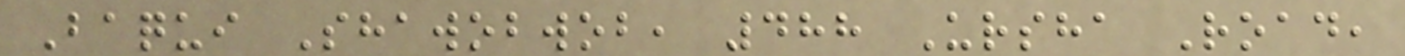Baqui Shawobwob, 488 Ursha Road,
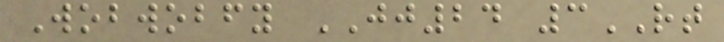Wobwobfy JJ24 3RT
